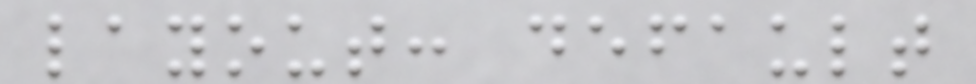layout: default
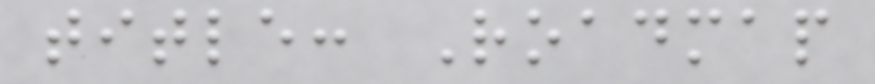title: Roadmap
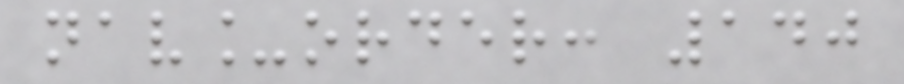nav_order: 140
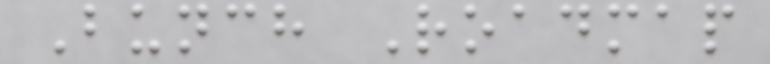Bunch Roadmap
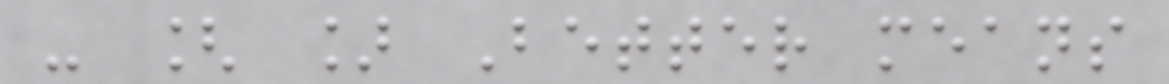- [ ] Better means
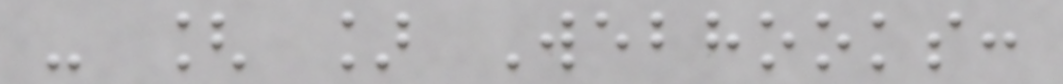- [ ] Webhooks:
